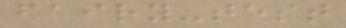fairy-test
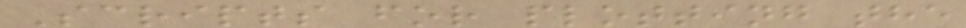Scripts for plotting the
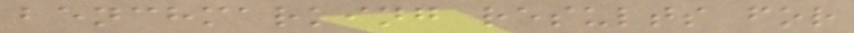benchmarking results for
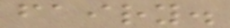fairy.
